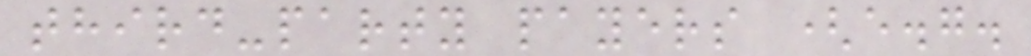third-party payers (e.g.
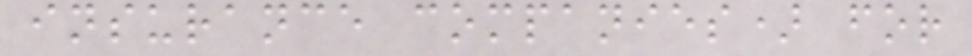insurance companies) for
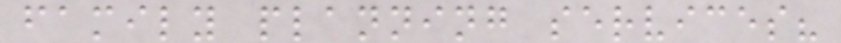family planning services?
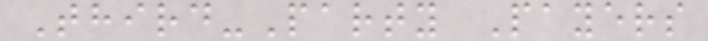Third-Party Payers
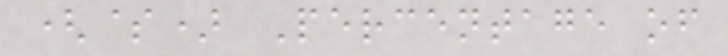($) Percentage of
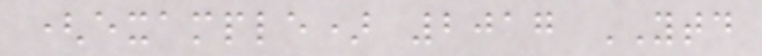(example) 2017 YTD
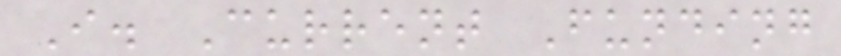I. Current Funding
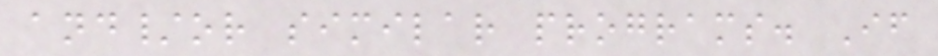and/or similar programs. If
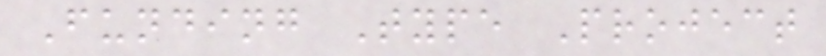Funding Type Project
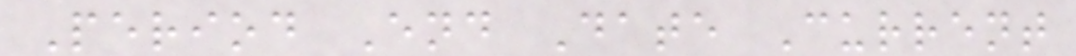Period End Date Current
